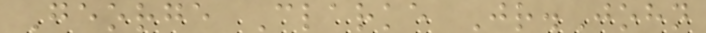George Clarke Jr.John
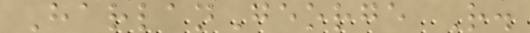HarlanGeorge R.
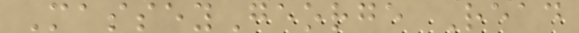MasseyGeorge Read
